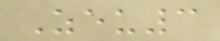Zeu3
